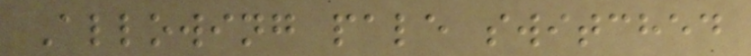Allowing pale switched
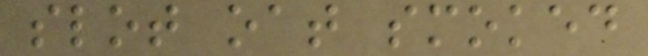slot oat smoked
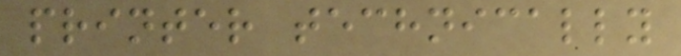printer technically
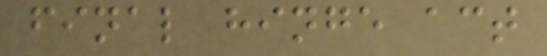final hinge act
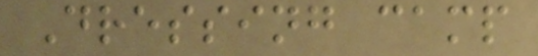Dressing camp
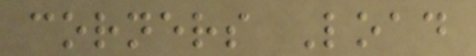corners Load
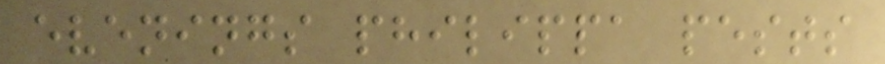evenings philippa pests
